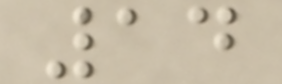14
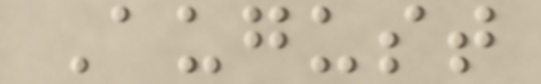August
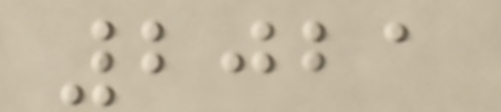2021
